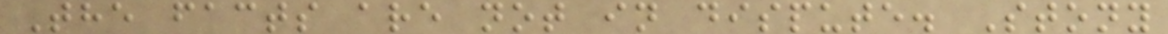The facts are not in dispute. Stony
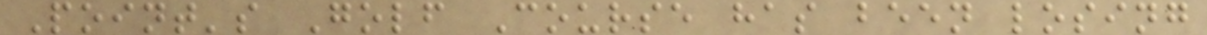Point's Golf Course has been losing
